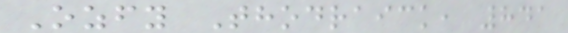Ozfy Thodraick, 841
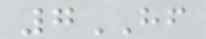7HF
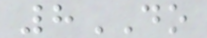8DO
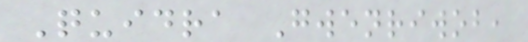Quidra Gwenriwob,
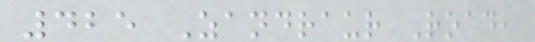425 Zandraur Road,
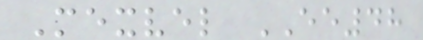Mexvel EE48
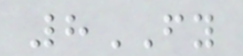8FY
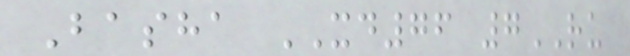Basha XD76 7RU
